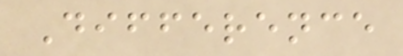Difference
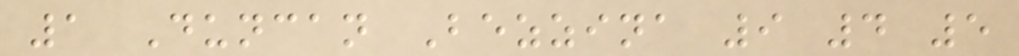1 Duncan Bezzina 9 4 5
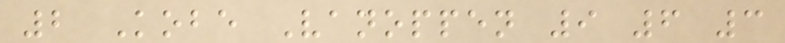2 Kobe Vanoppen 9 6 3
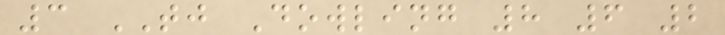3 TJ Dowling 8 6 2
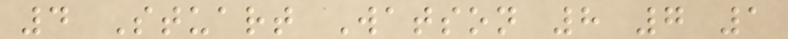4 Stuart Watson 8 7 1
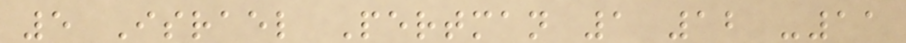5 Israel Pertman 1 12 -11
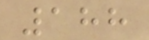188
